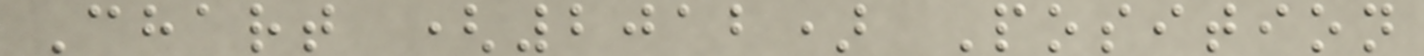Chart (2012) Position
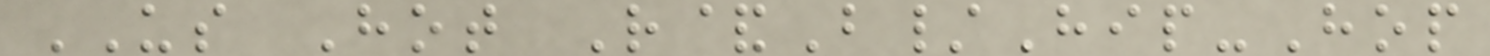US Hot R&B/Hip-Hop
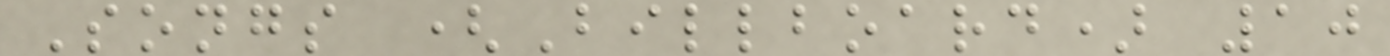Songs (Billboard) 10
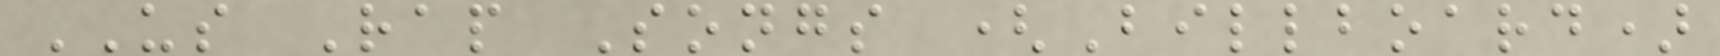US Rap Songs (Billboard)
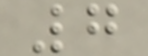7
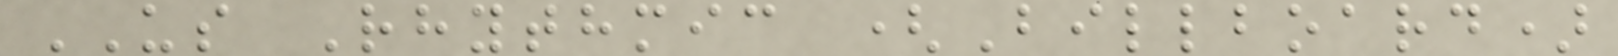US Rhythmic (Billboard)
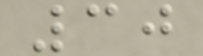30
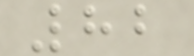82
